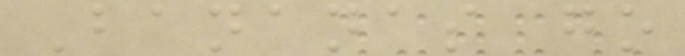Bananas go
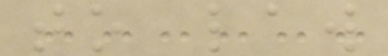to law
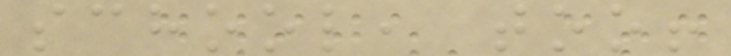school, too!
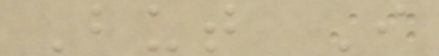But I
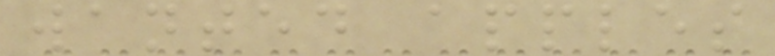wanted apples
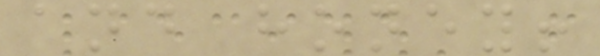and honey!
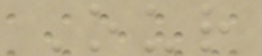Our
